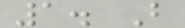1. B
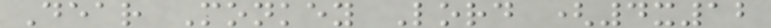Dear Monkey Lord (4x12
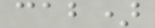cab)
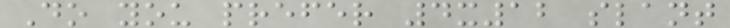Do you prefer 4x12 slant
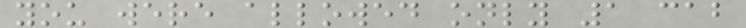you were allowed only 1 cab
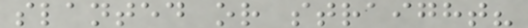slanted or straight?
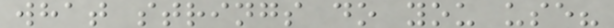what strings do you use?
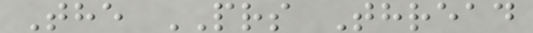The PRS Thread
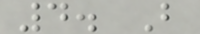4. B
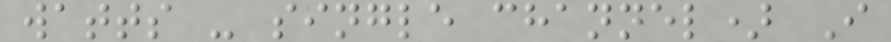watts - single channel) I
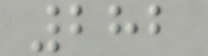282
